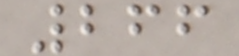266
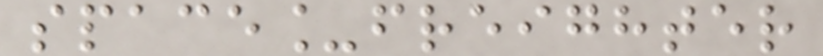space_freighter
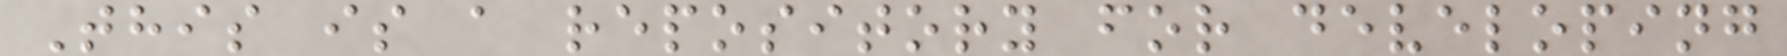This is a repository for developing
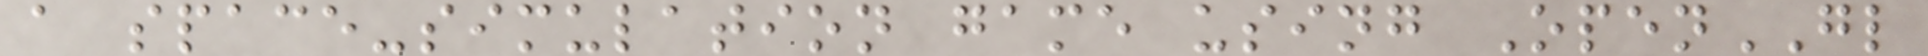a space-simulation game using OpenGL
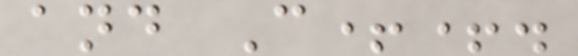and C++.
